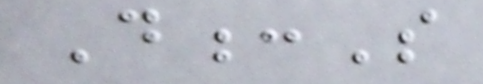D:S
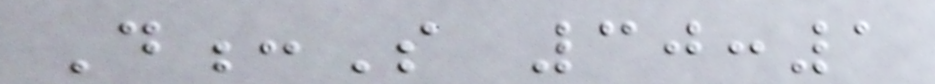D:S 30:1
